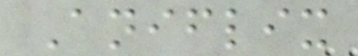Aniflix
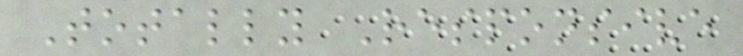Totally Responsive
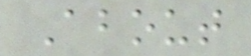About
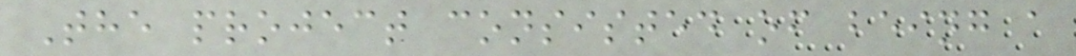The project consisted of being a
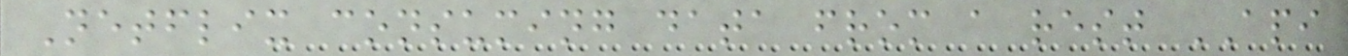Netflix consuming data from a rest API
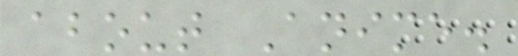about Anime.
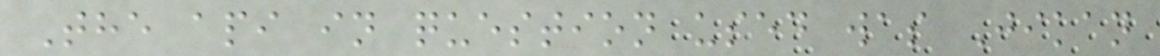The api in question used was Jikan
